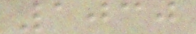1030
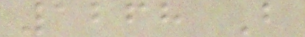1268 B
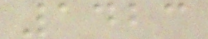1423
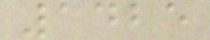1425
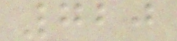720
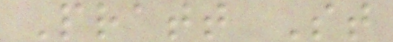Pratt St
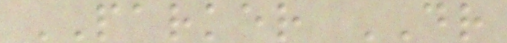PARKER DR
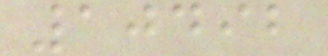10492
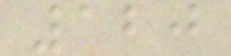120
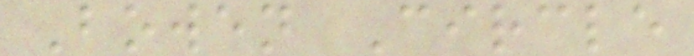Bowen Circle
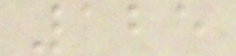125
